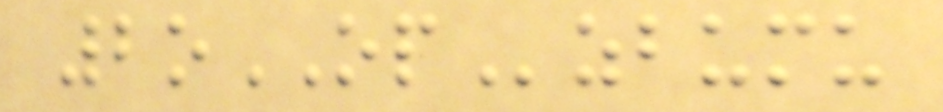2oOPzbumu
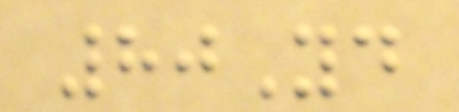80Yd
